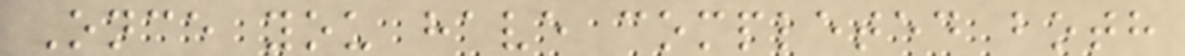Once you have completed both
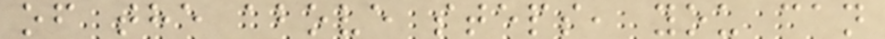of the above steps, you can
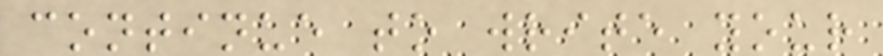continue to write your
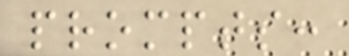prompts:
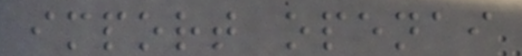import openai
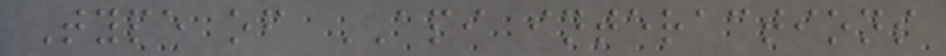Type of API interactions
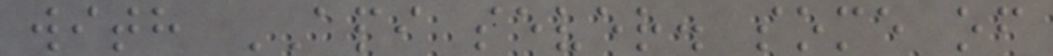with API sever. some of
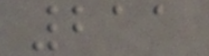211
